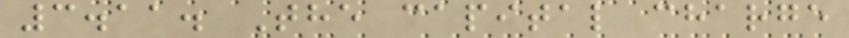3.11. The capital charge
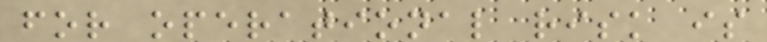for operational risk is
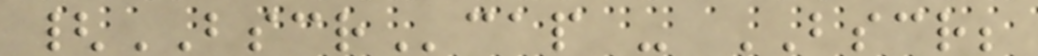{BSCRcap - BSCR;
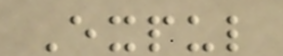Expul
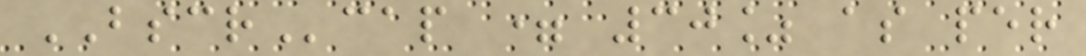BSCRcap = 30% as per
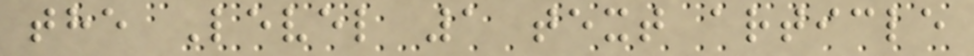the Level 1 text article
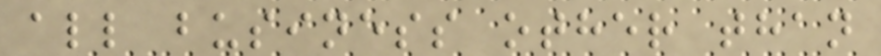all business other than
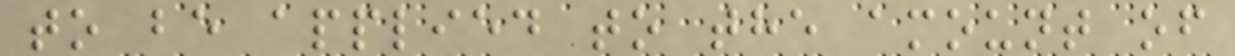to be applied to the amount of
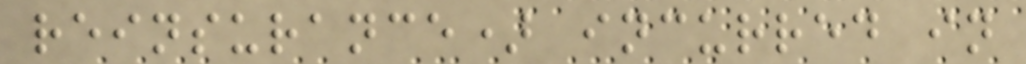reinsurance) incurred in
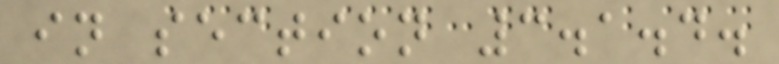in section 3.1.4.
